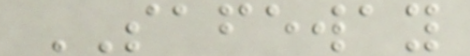SAFEWAY
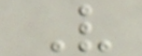V
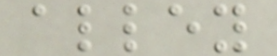alley
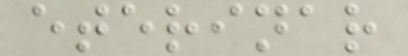eterinar
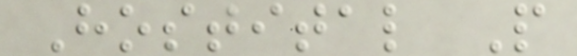Hostital P
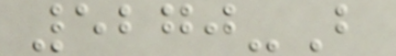5270-B
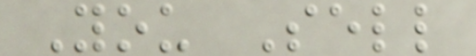You Sell
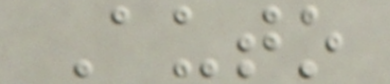Auto
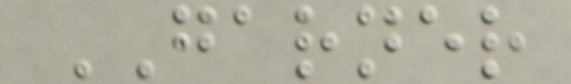GARNER
